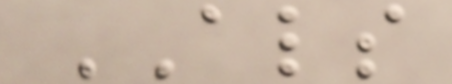ALS
